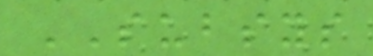SUBSYS
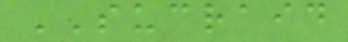SUCRAID
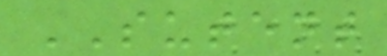SUTENT
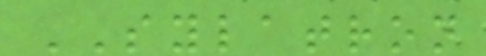SYLATRON
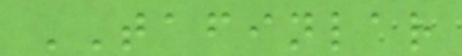TAFINLAR
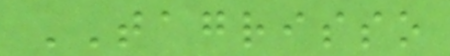TAGRISSO
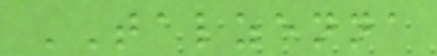TALZENNA
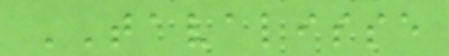TAVALISSE
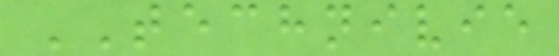TECHNIVIE
